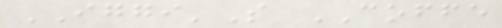IGGI'S COFFE
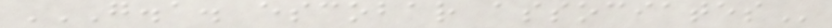G.A. ESCOBAR ASSOCIATES
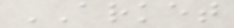ARKET
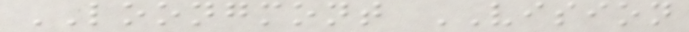LOONGMONT VISION
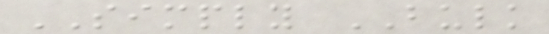SIMPLY BULK
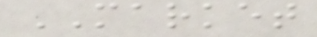MARKET
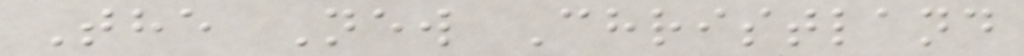The New Christland
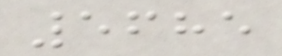5685
